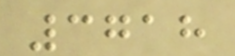3718
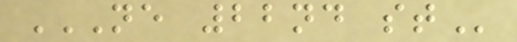NE 22ND ST
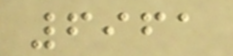6961
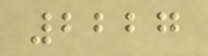2227
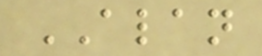ALAN
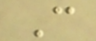C
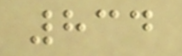834
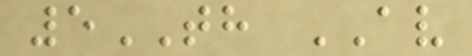5TH AV
